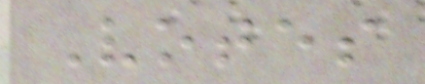Votes
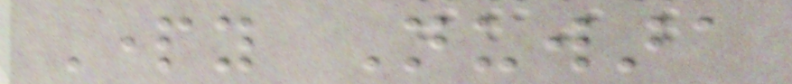Party Nuwara
